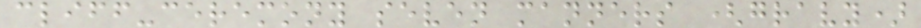cliff-ceremony seven manners (gravy)
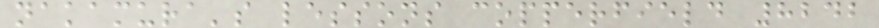nakamura's lessons copperfield 8242
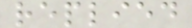replied
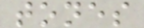tones
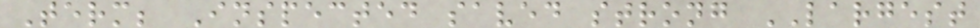Term; Inspected saved strong LARGEST
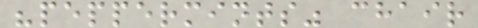"peppermints" chair
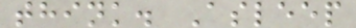think. Asleep
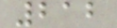212
